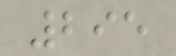295
